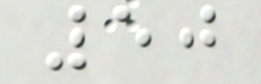50
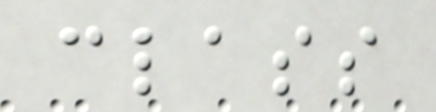class
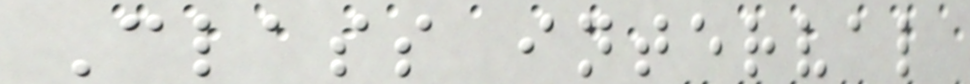Class interval
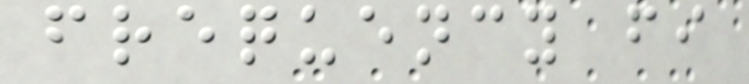frequency fi
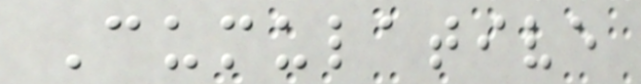Cumulative
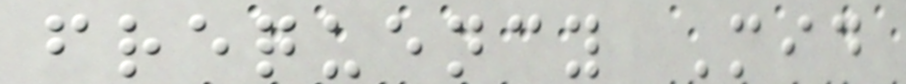frequency Mid
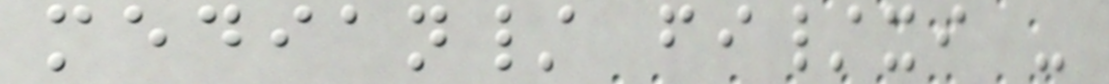median/ fi/xi -
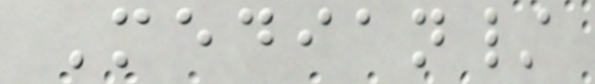Median/
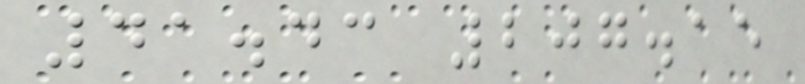41.43 207.15
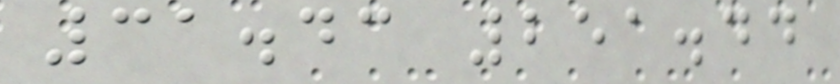31.43 251.44
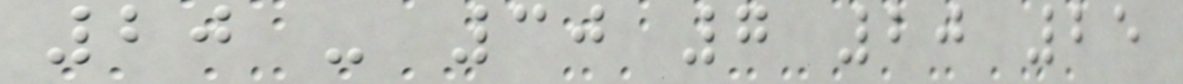20 - 30 7 20 25
